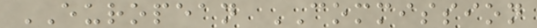EUROPEAN COMMISSION
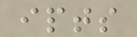ipts
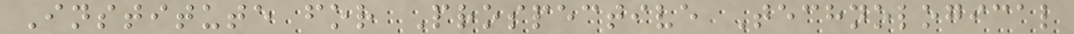Institute for Prospective Technological
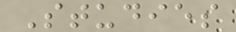Studies
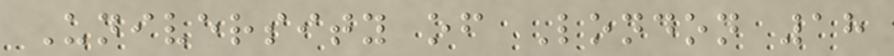University of London 18
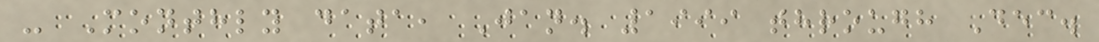- Monthly data, Jan. 1999 through Dec.
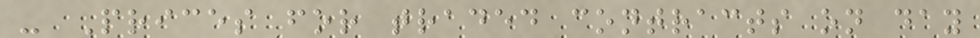- Prices for traded contracts on day
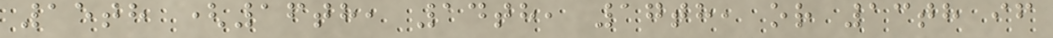15th (16th, 14th, 17th, or 13th if
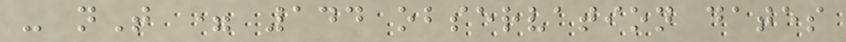- nT = 144 observation dates
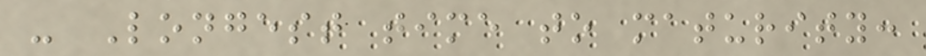- Longest time to maturity:
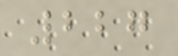227
